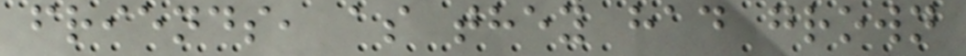friends, as they had grown
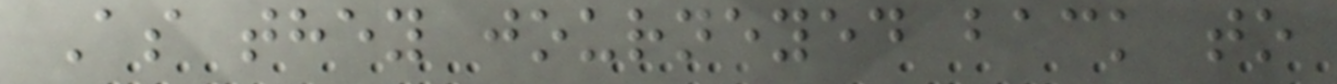As they journeyed back to
